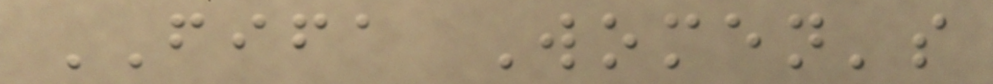FIFA Women's
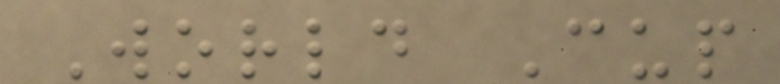World Cup
